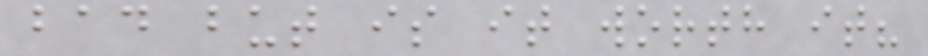bad but is it worth it?
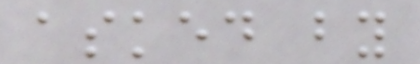asked by
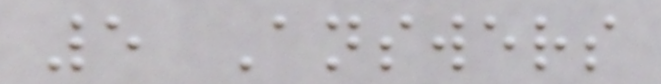5 Answers
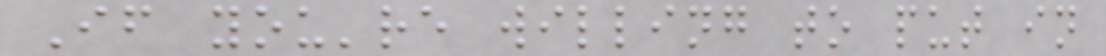If you're willing to put in
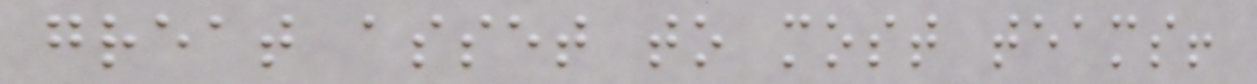great asset to most teams!
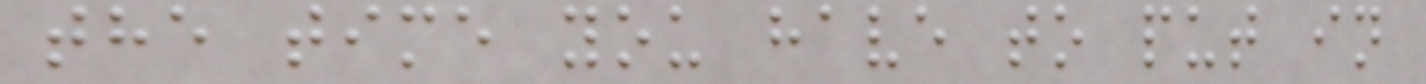the time you have to put in
